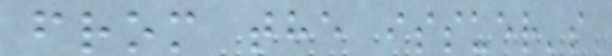from the issuer's
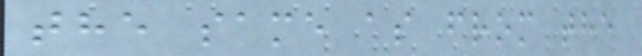the same as from the
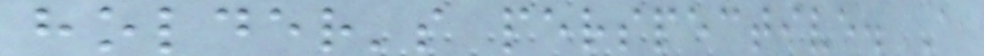holder's perspective. A
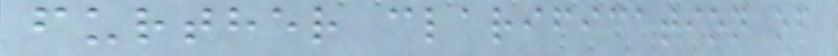further clarification of
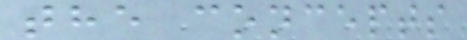the concepts
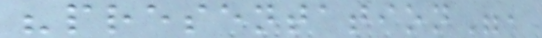"presentation",
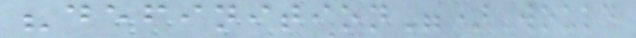"definition") would
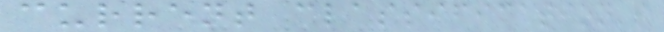current classification's
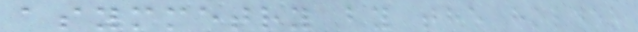asymmetry by the holder
